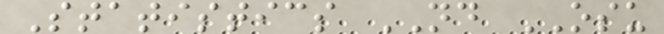Statistics ND OSU
